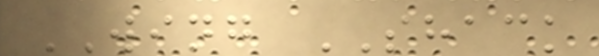WING SHACK
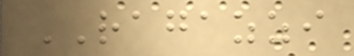RAGAZZI
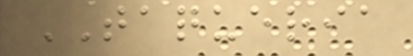TAQUERIA
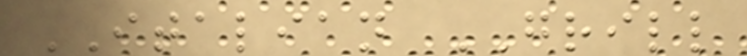ITALIAN GRILL
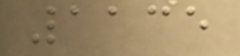1135
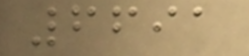6691
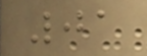01
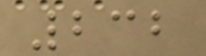232
